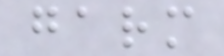garm
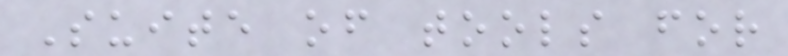Suite of tools for
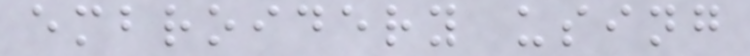embroidery using
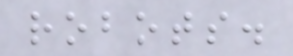robots.
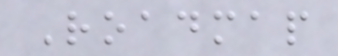Roadmap
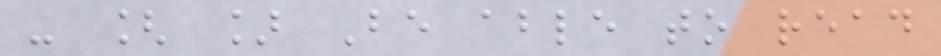- [ ] Be able to read
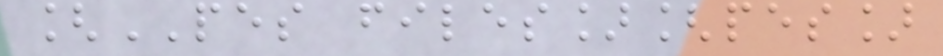[PES files][pes]
